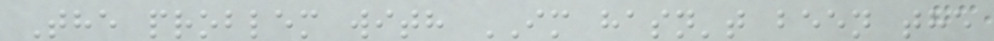The problem with IM hasn't been the
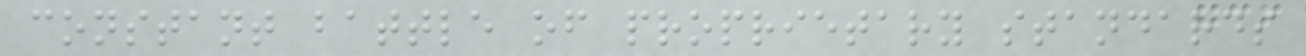constant battle of proprietary standards
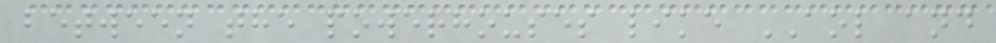between the powerhouses like AOL and
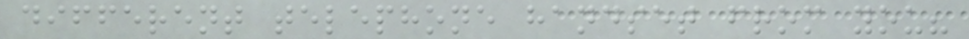different telephone handset from you?
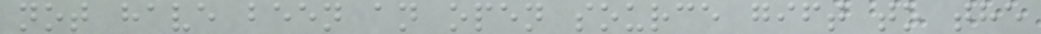not have been an open source gift to the
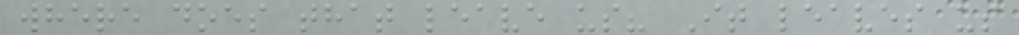where does that leave us? It leaves us
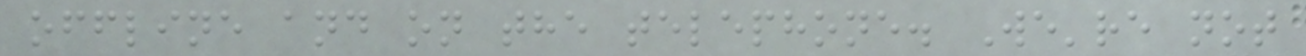offline and on the telephone. We're not
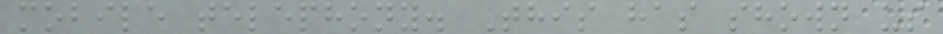mobile telephony. This has shown us
